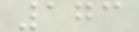173
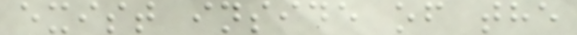exist inside of the
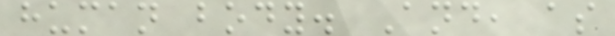human body. And, as
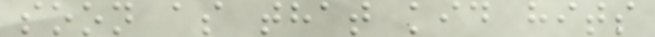soon as that kid hits
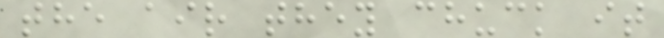the air they chuck it
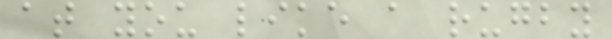at you like a rugby
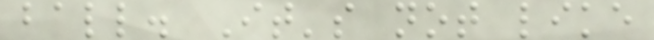ball. It's not like
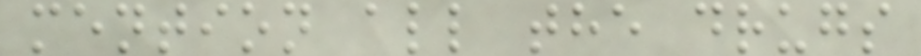mention all the drugs
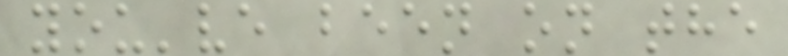you've been on the
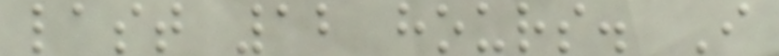last 12 hours. I
